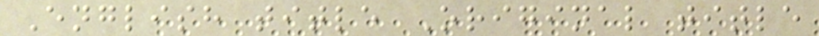English title Original title
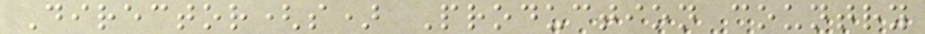Director(s) Production country
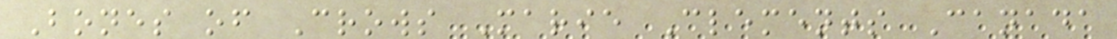Bones of Crows Marie Clements Canada
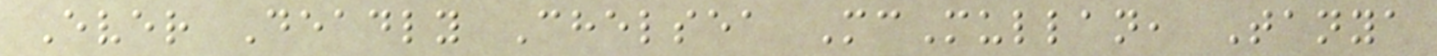Ever Deadly Chelsea McMullan, Tanya
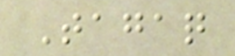Tagaq
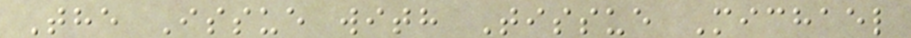The Issue with Tissue Michael
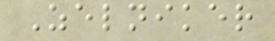Zelniker
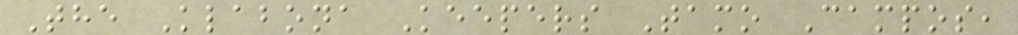The Klabona Keepers Tamo Campos,
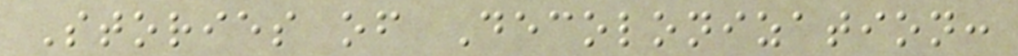Stories of Decolonization:
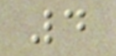4
